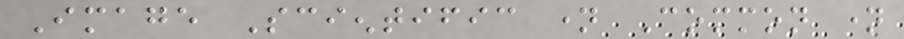Image Scientific name Common name
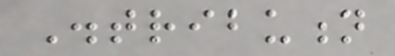Distribution
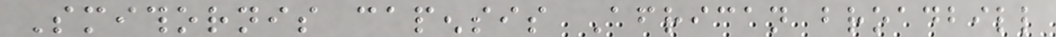Smithornis capensis African broadbill
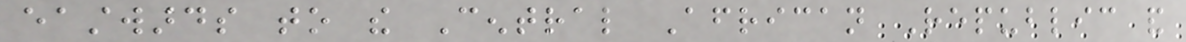eastwards to the Central African Republic and
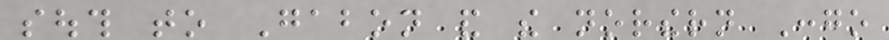south to Gabon and the northern Congo
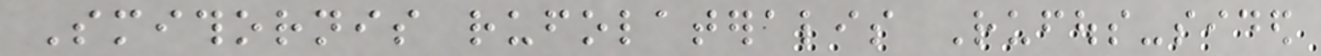Smithornis rufolateralis Rufous-sided
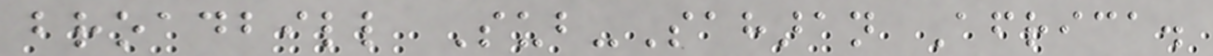broadbill Sub-Saharan Africa.
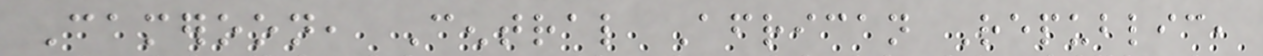Cameroon, Central African Republic,
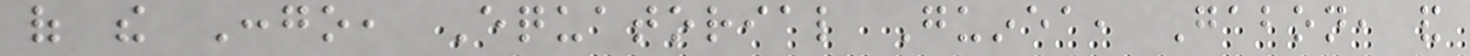of the Congo, Equatorial Guinea, Gabon, and
